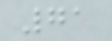71
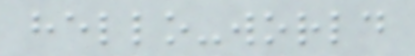hello-world
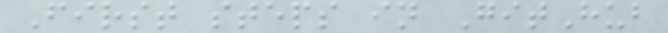First steps in GitHub
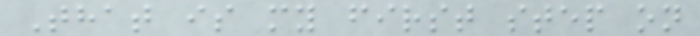That is my first step on
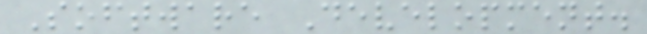Software Development.
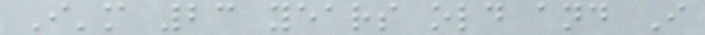I'm 23 years old and I
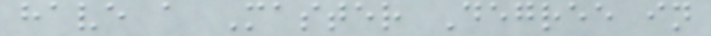have a Master Degree in
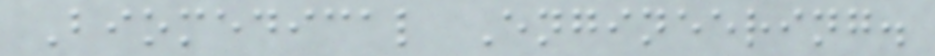Biomedical Engineering.
